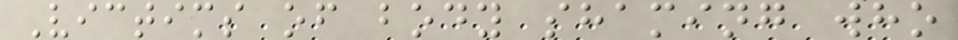Victims of body shaming who
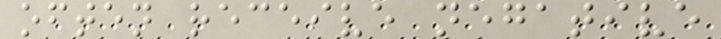often receive negative
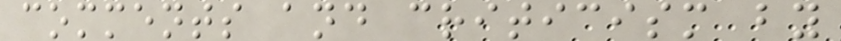comments and criticism by
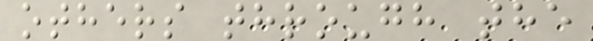others through the
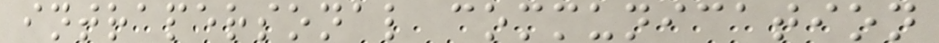intrapersonal communication
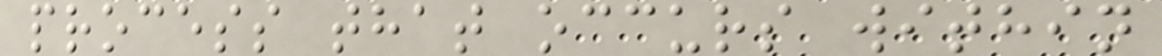process that occurs within
